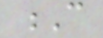C
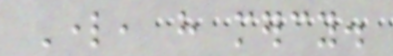Lord, have mercy.
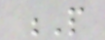P
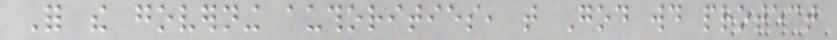For the governing authorities, that God would protect
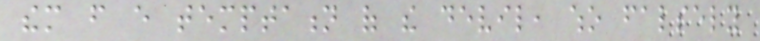them from every temptation of the devil, who falsely
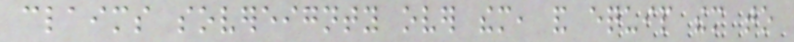claims sovereignty over them, and equip them to
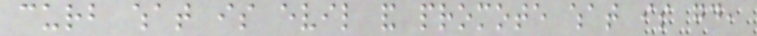curb what is evil and promote what is good,
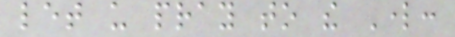let us pray to the Lord:
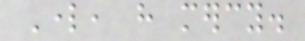Lord, have mercy.
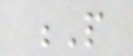P
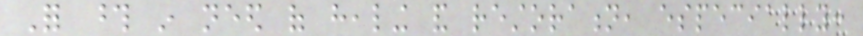For those in need of healing and restoration, especially:
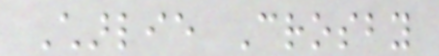Charlie Crosby
